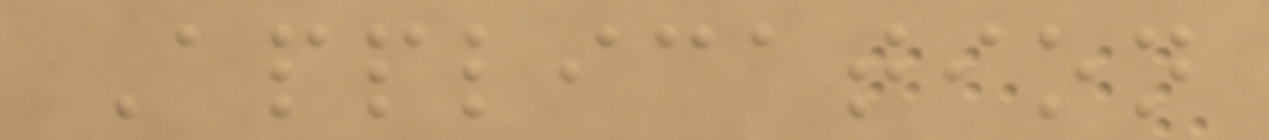Application
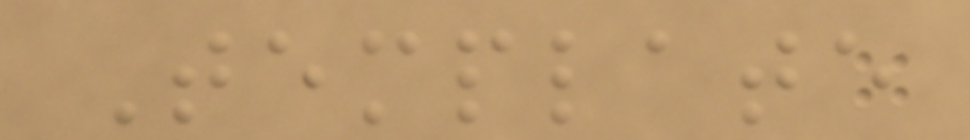Template
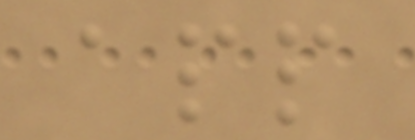app
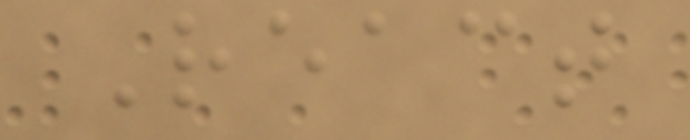React
